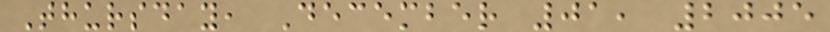Thursday, December 01, 2005
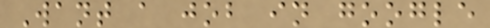Want a job in google
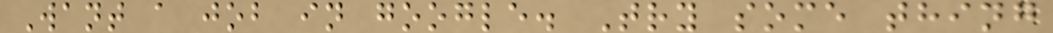Want a job in google. Try some thing
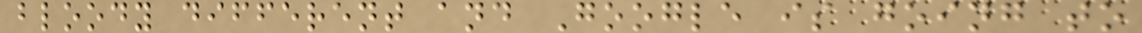bloody different and Google is going to
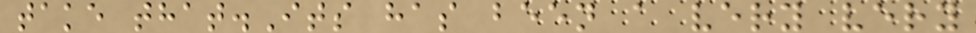take that.Its has been a very very
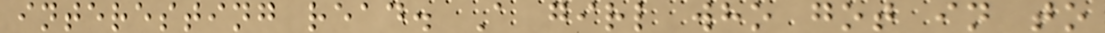interesting read. A girl who got in to
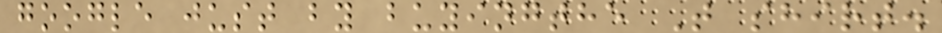google just by buyingthe T shirt.
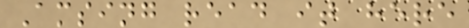Amsing read it here
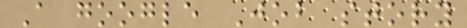A google Job story
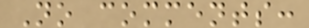No comments:
